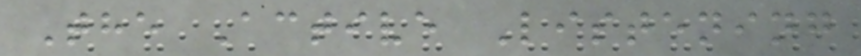The Active Listening
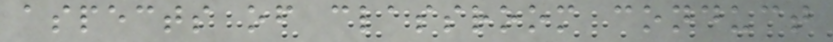aspects of classroom conduct
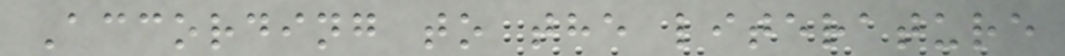According to the literature
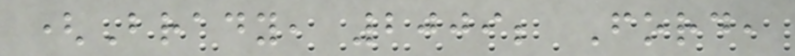(Brady, 2009; Ford,
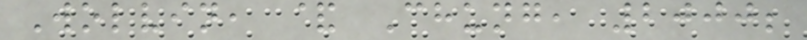Wolvin, & Chung, 2000;
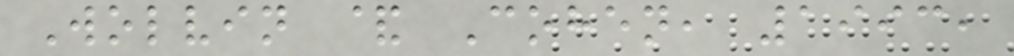Wolvin & Cohen, 1993,
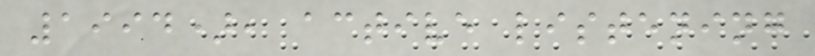1994), active listening
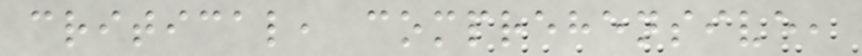critical, comprehensive,
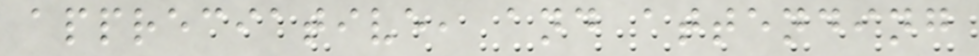appreciative, and attending
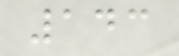143
